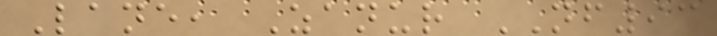Lane, Zanur NF93
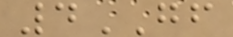4GF
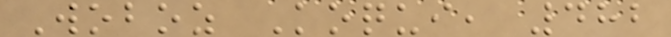Woboz Koqui, 482
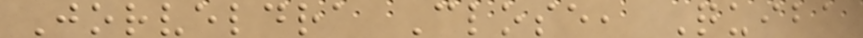Jorveldra Close, Quiba
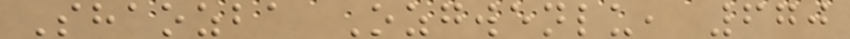Shaozba Ozgwenlu, 670
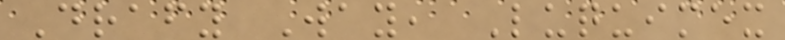Drafy Way, Luquimex
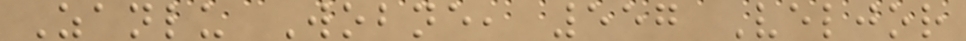Zanlu Wobne, 557 Veljor
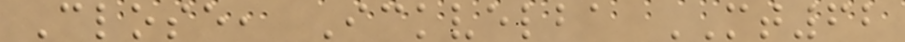Close, Ickvelba MT62
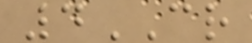4CR
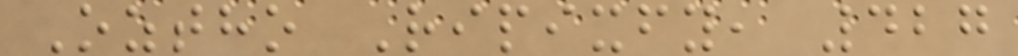Oztho Ripixfy, 427
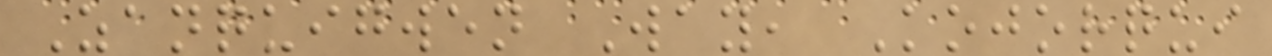Zanquigwen Way, Kojorqui
